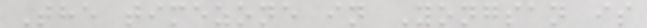The timezone in Yongsan is
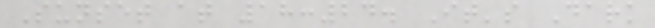Sunset at 18:24. It's Dark
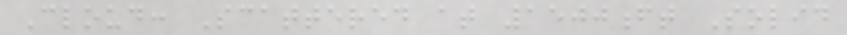Cloud: Scattered at 1500ft Solid
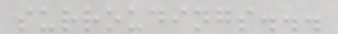surroudings...
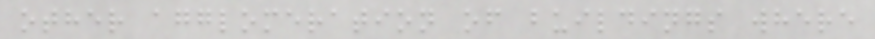other agglomeration of buildings where
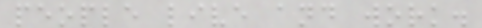people live and work.
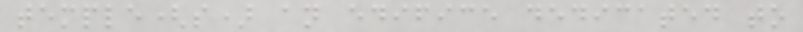temple(s) an edifice dedicated to
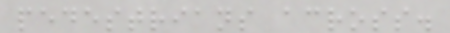pedestrians across.
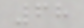68
